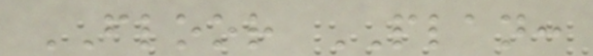FLOOR PLAN:
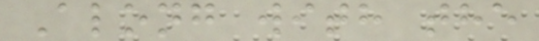Along with the
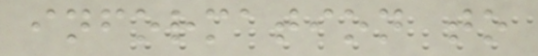information to
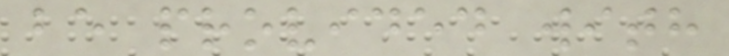be provided with
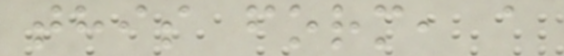this form, a
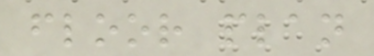floor plan
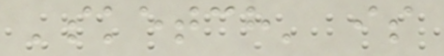'sketch' is
